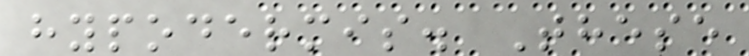hypodermis. These
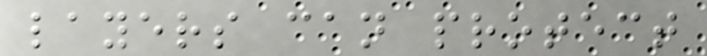layers can protect
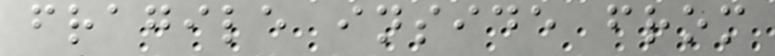fragile inside from
